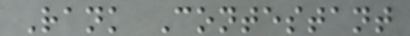Rank Contestant
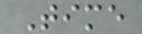Time
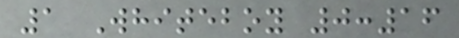1 Whiteboy 0:16
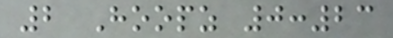2 Hoopz 0:23
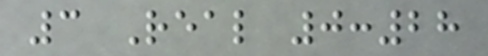3 Real 0:28
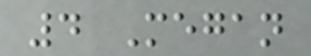4 Megan
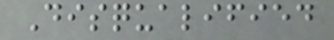Disqualified
